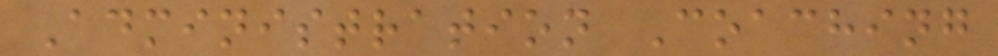Administration Coaching
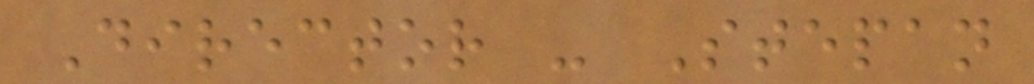Director - Stepan
